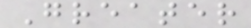Greater
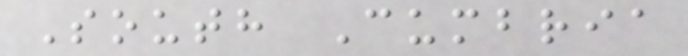South Cumbria
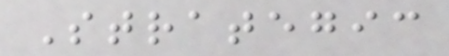Strategic
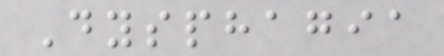Dysphagia
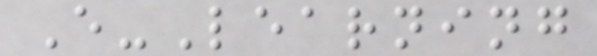E-Learning
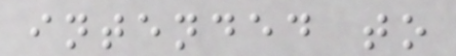intended to
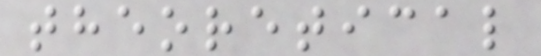theoretical
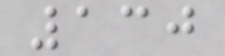130
